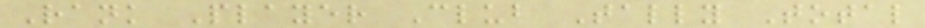Rank Player Club Tally Total
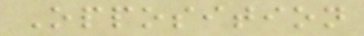Opposition
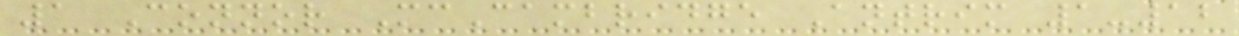1 Connor McCambridge Antrim 1-12
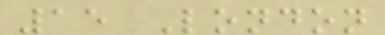15 London
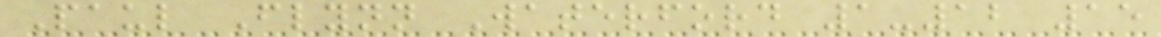Paul Flynn Waterford 1-12 15
